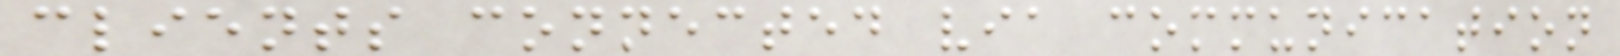clients connected via communication
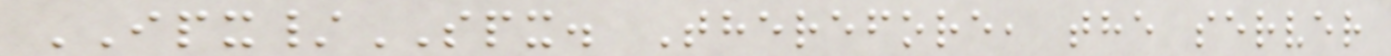IPX/SPX. Therefore, the server
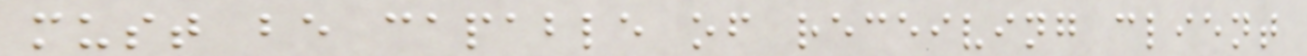must be capable of receiving client
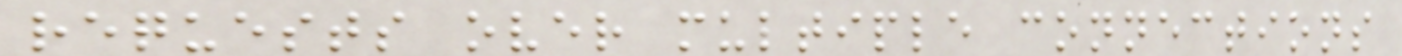requests over multiple connections
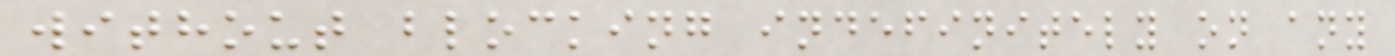without blocking indefinitely on any
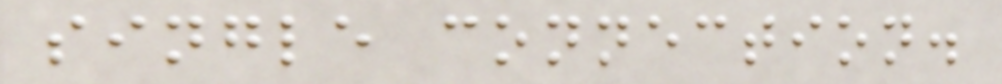single connection.
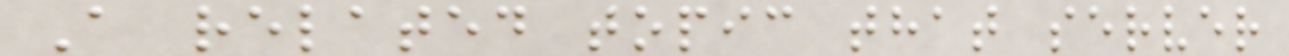A related topic that server
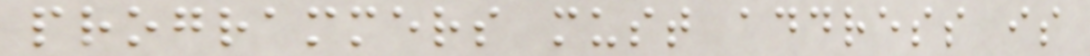programmers must address is
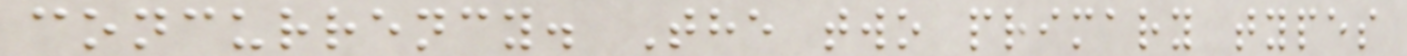concurrency. The two primary types
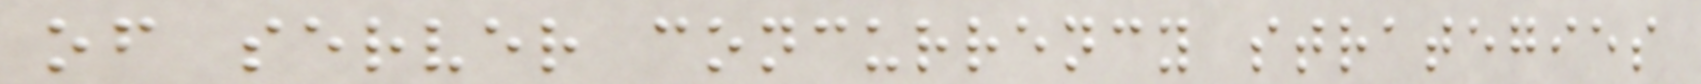of server concurrency strategies
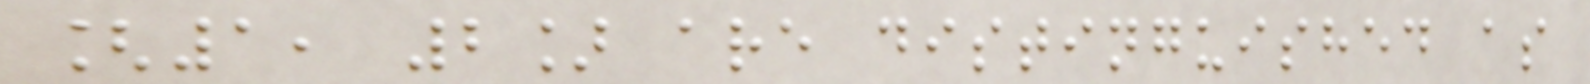[1, 2] are distinguished as
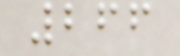266
